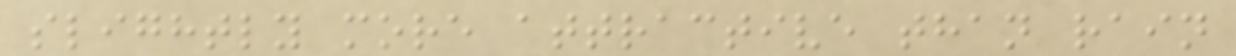slightly more attractive than rain
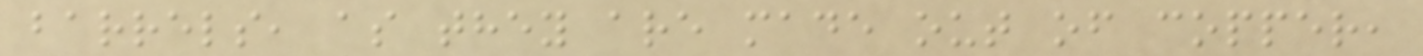barrels, as they are made out of copper,
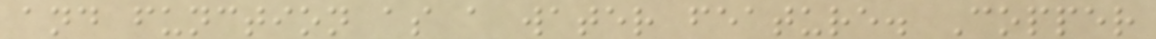and function as a water feature. Copper
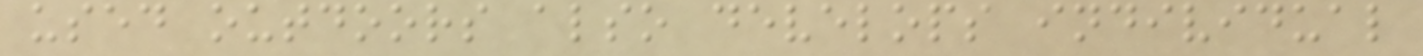used outdoors also develops individual
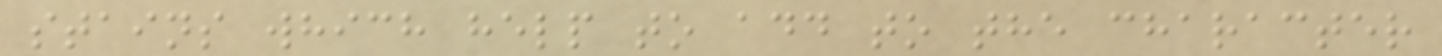stains which help to add to the character
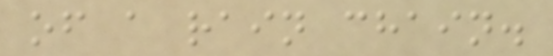of a rain chain.
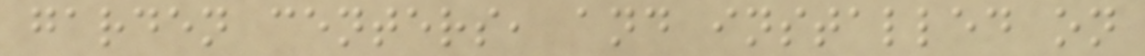garden centers, and installed on
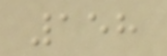158
